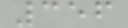356
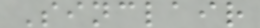Sinclair
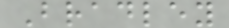Bradley
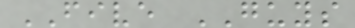FIVE GUYS
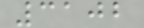3102
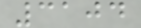3104
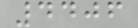4406
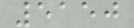5150
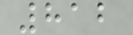812
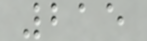215
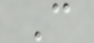C
